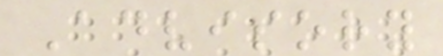Advisory
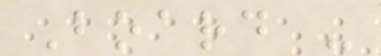Board -
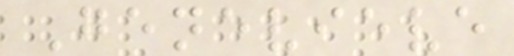Genevieve
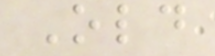Old
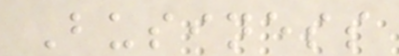Business
